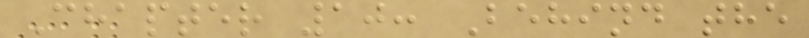Chapter 10: Behind the
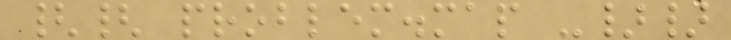{{ problem.map -}}
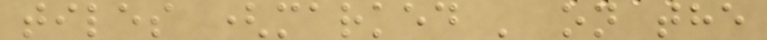tiles (marked ' on the
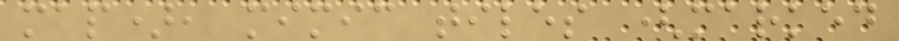map), mimic tiles (marked
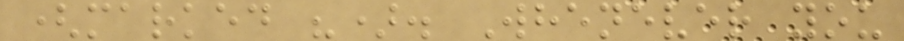(marked "). Whenever you
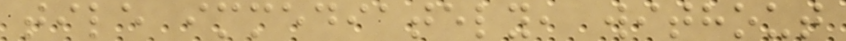tile immediately, without
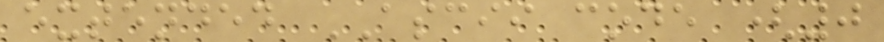extended ASCII code (0
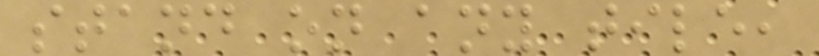stand on any tile,
